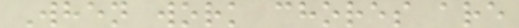When work chores are
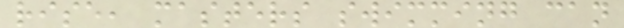rise, masters swimming can
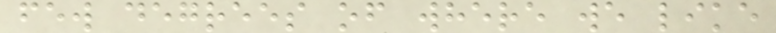few degrees of where we like
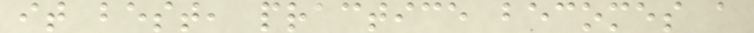it best, practice becomes a
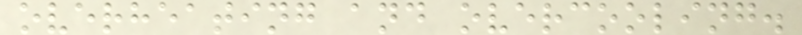overheating and overcooling.
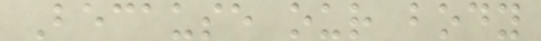Because our body
